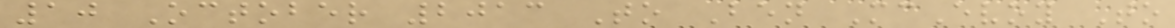10 October 2013 To Ben McEvoy To
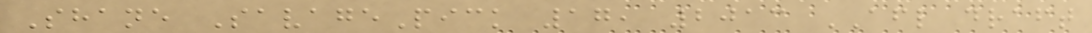Shane SavagePick 17, 2013 AFL draft
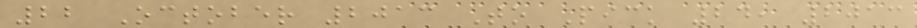22 October 2013 To Pick 24, 2013
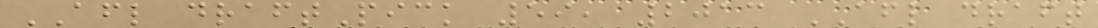AFL draftPick 59, 2013 AFL draft
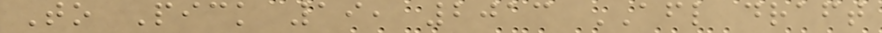To Pick 19, 2013 AFL draft
